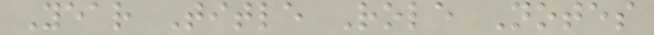Year Title Role Notes
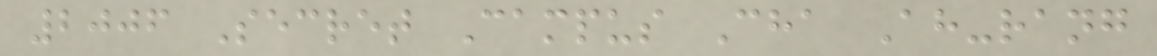2006 Secret Campus Cha Ah-rang
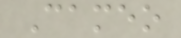Cameo
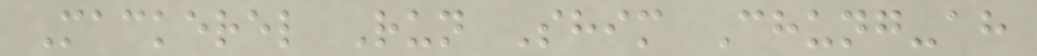Mackerel Run Shim Chung-ah
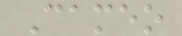Cameo
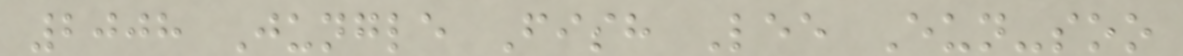2008 Jungle Fish Lee Eun-soo
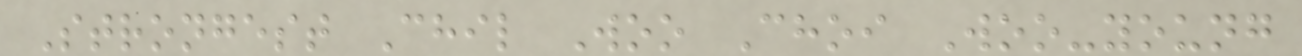Strongest Chil Woo Choi Woo-young
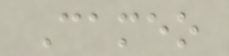Cameo
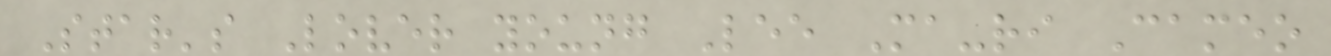Star's Lover young Lee Ma-ri Cameo
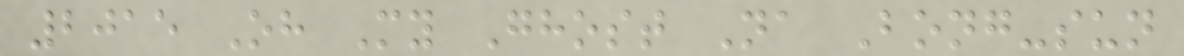2015 Oh My Ghost Na Bong-sun
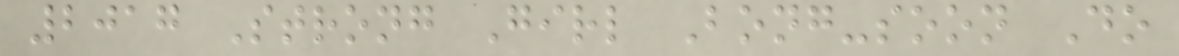2017 Strong Girl Bong-soon Do
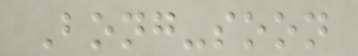Bong-soon
